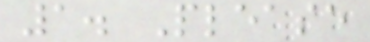1. Please
